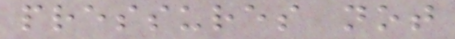pressures not
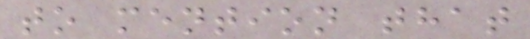to mention that
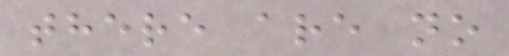there are no
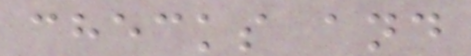checks and
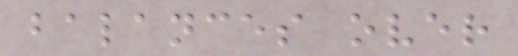balances over
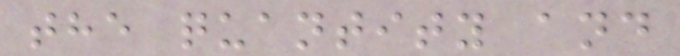the quantity and
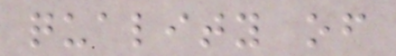quality of
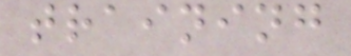training
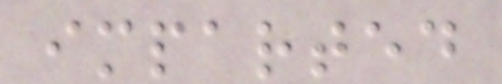imparted
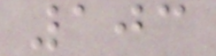103
